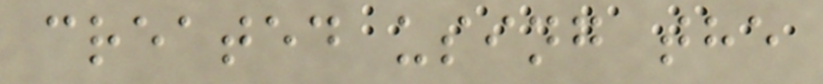created using the
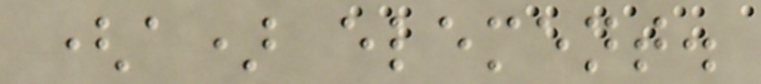(a) element.
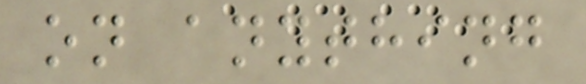on anything
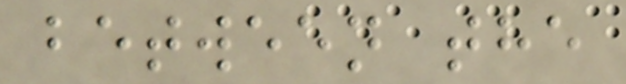between the
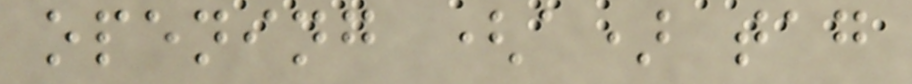opening (a) tag
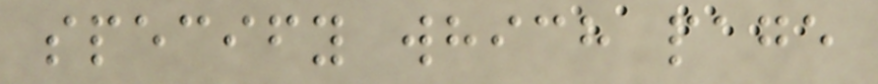specify which page
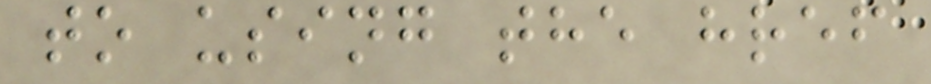to using the href
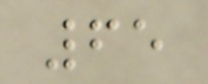65
